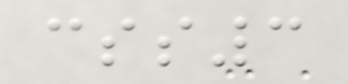css3
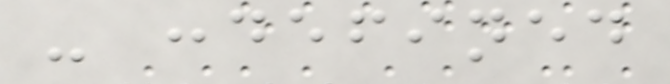- :defined
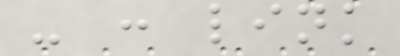- : link
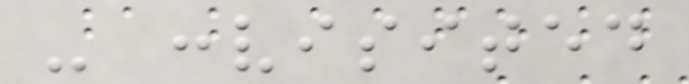- :visited
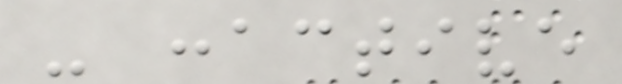- :active
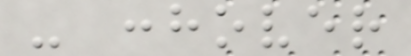- :hover
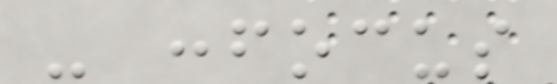- :focus
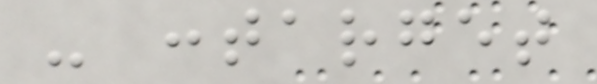- :target
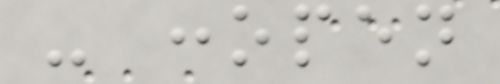- :open
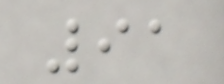91
